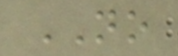NO
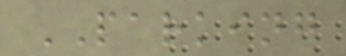PARKING
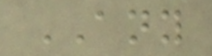ANY
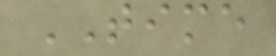TIME
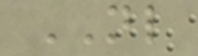NL
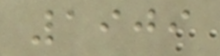1909
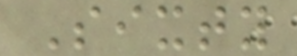Sixty
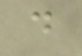d
